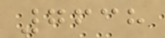7638
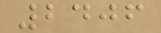2406
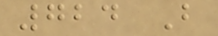724 B
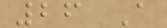26 A
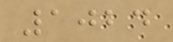1024
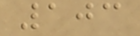103
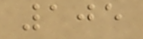105
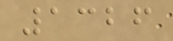1326
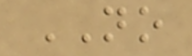NO
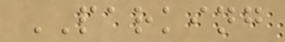PARKING
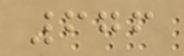676
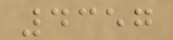4357
